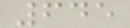645
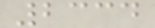2334
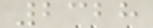2328
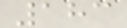183
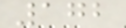172
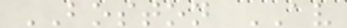BOSTON AV
